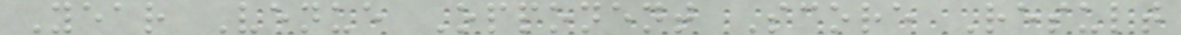Year Venue Opponent Score Result
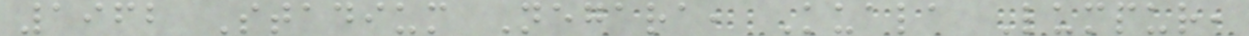1962 Stadium Negara, Kuala Lumpur,
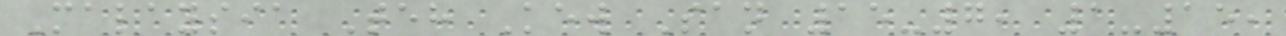Malaysia Teh Kew San 15-7, 1-15,
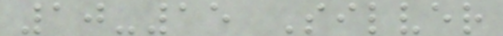10-15 Silver
